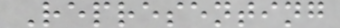Representing
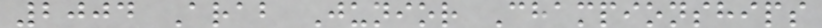2004 Arab Junior Championships
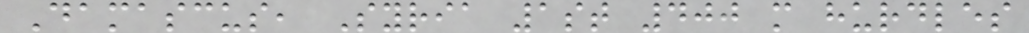Damascus, Syria 1st 400 m hurdles
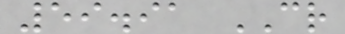59.91 CR
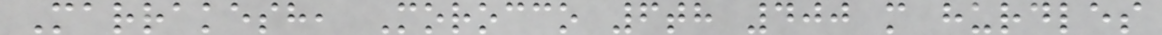Marrakesh, Morocco 6th 400 m hurdles
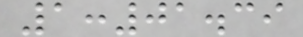1:01.39
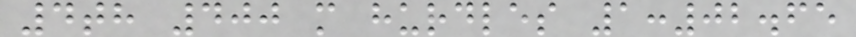4th 400 m hurdles 1:02.65
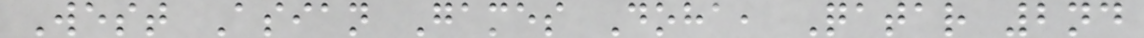West Asian Games Doha, Qatar 2nd
